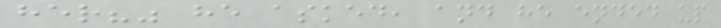her?" he asked, and he ended up
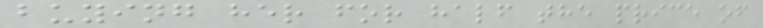buying her for half the price of
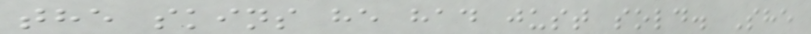the skins he had just sold. She
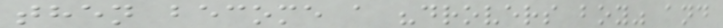then become a "drovers boy" and
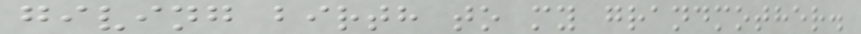giving birth to my grandmother.
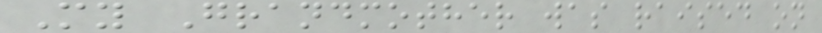My Grandmother was raised on
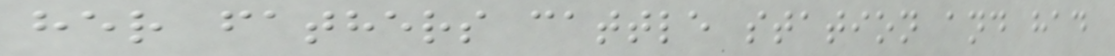her fathers cattle station and had
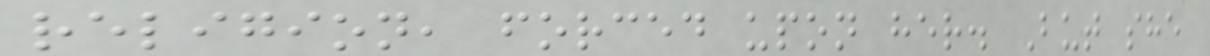religion, forced upon her. But she
